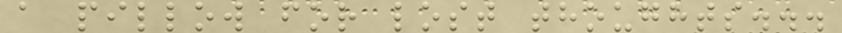a pillow for lost thoughts...
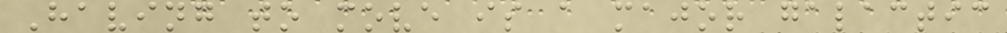Having to move is a major galactic
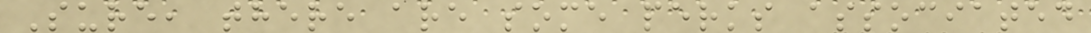Sure, there are some perks associated
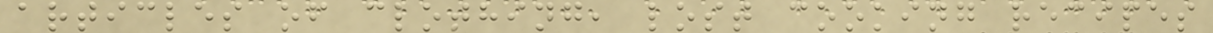articles of clothing, lost cooking recipes
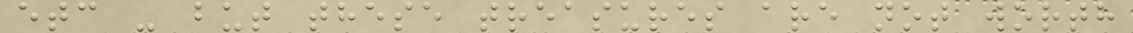etc - but these treasures are not worth
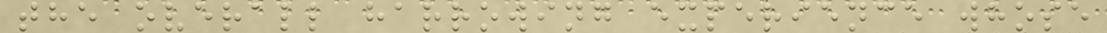the overall harrowing experience whose
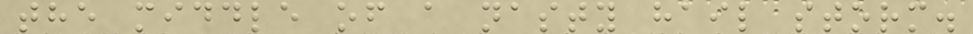the middle of a nasty hail storm.
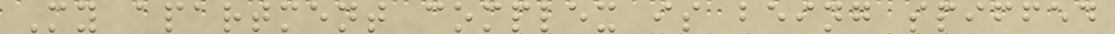My apartment complex is being spiffed
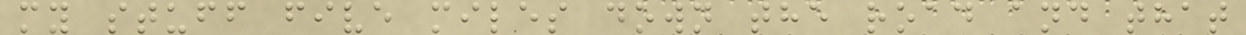my stuff five miles down the road and that
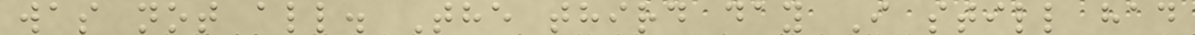was not all. The third day I still had
